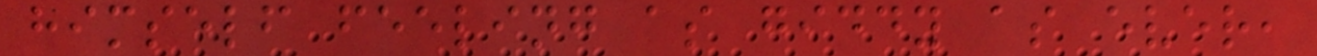himself feeling as giddy as ever,
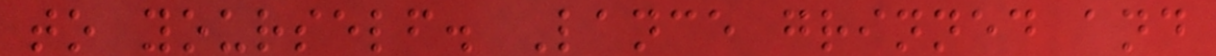to yourself. Lance grinned and
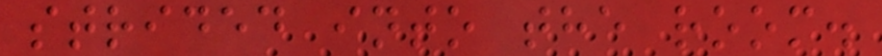strided into the room.
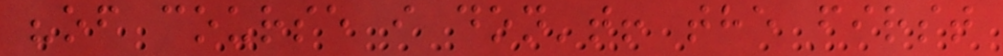"of course i don't! the first
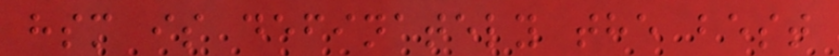hsm is definately the best
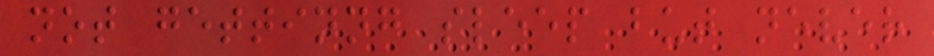not gettinng sleep but never
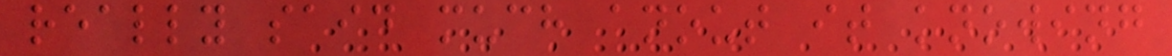really said much anout it knowing
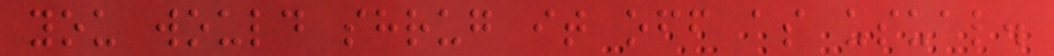you would shrug it off as usual.
